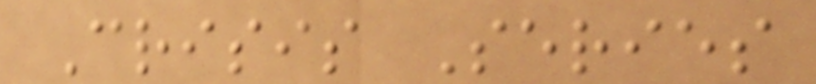Crisis Series
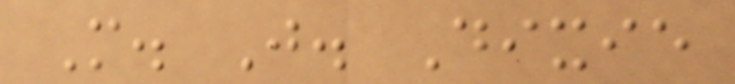M. J. Dixie
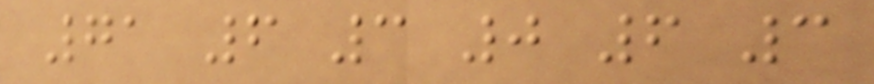71 6 3 0 6 3
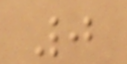0
